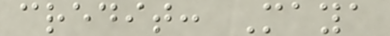credit: Maya
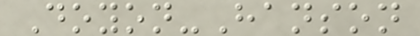Doyon-Hanson
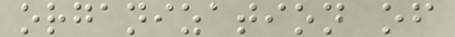organization of
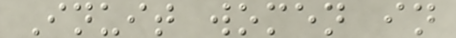Inuit women in
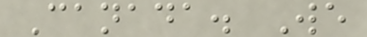Canada. We
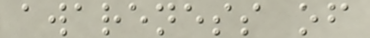awareness of
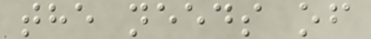the needs of
